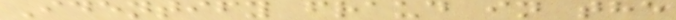Identify fraud in the
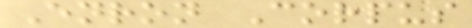Enron Corpus
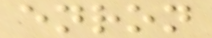enron
